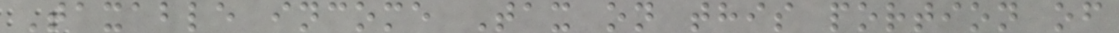Taxable income Tax on this portion of
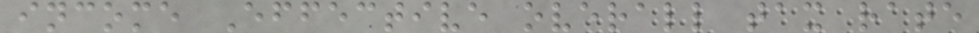income Effective overall tax rate
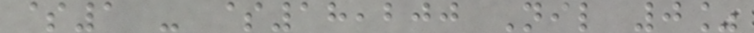$1 - $18,200 Nil 0%
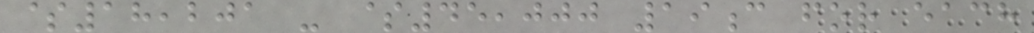$18,201 - $45,000 19c for each
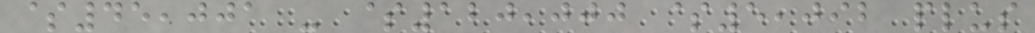$45,001 - $120,000 $5,092 plus
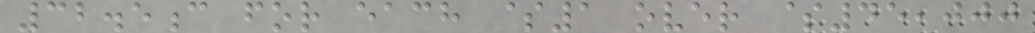32.5c for each $1 over $45,000
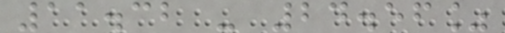11.32 - 24.56%
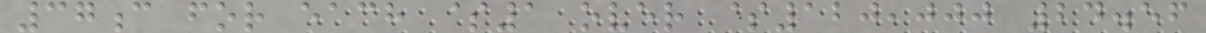37c for each $1 over $120,000 24.56
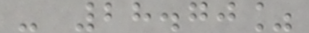- 28.70%
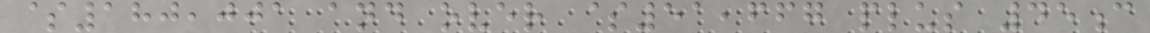$180,001 and over $51,667 plus 45c
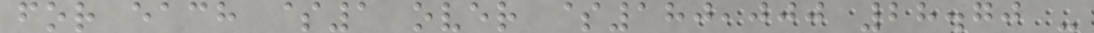for each $1 over $180,000 28.70 -
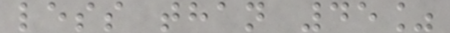less than 45%
